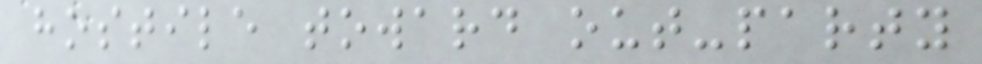hostile toward out-party
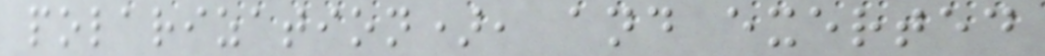polarization), and exerted
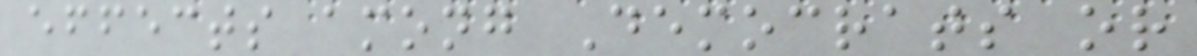effects among Democrats or
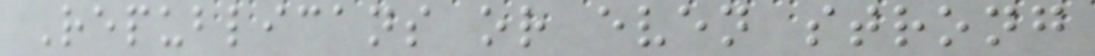Republicans or even strong
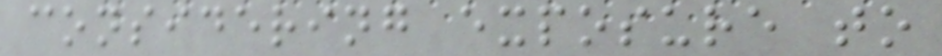considering exposure to
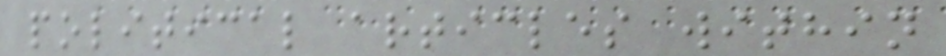political articles within
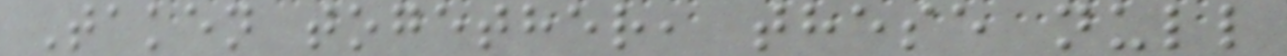Taken together, these null
